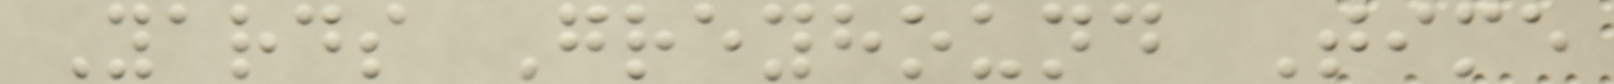Yards Greyhound Time
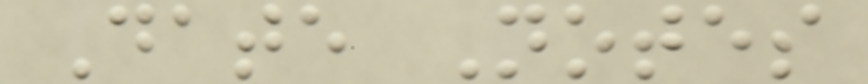Date Notes
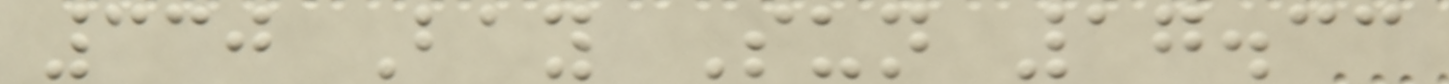330 Bay Sun 17.33
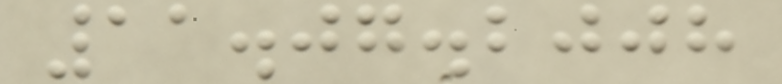11.07.2008
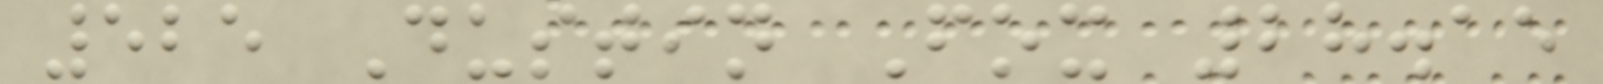525 Dustin Fox 28.15
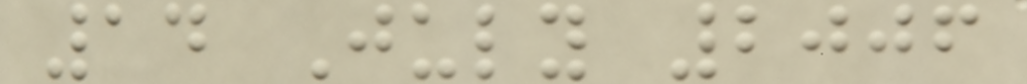14 July 2006
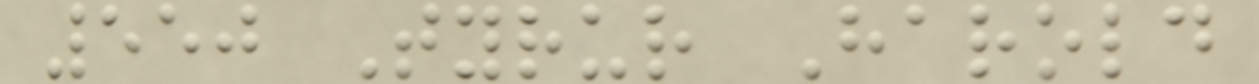550 Tyrur Harold
